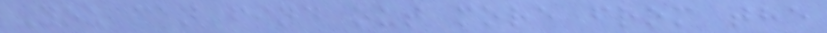You can find out more from the
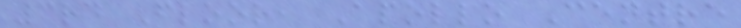3rd Floor, Apollo Centre
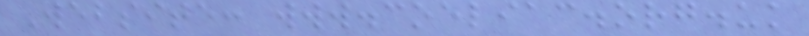Website: www.coeliac.org.uk
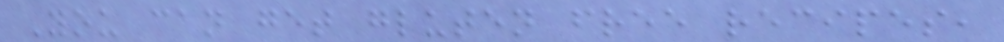You can get gluten free recipes,
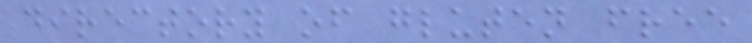directory of gluten free
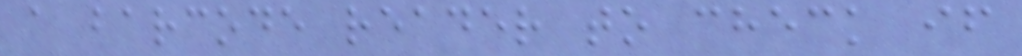a barcode reader to check if
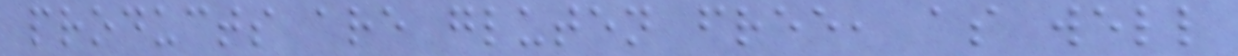products are gluten free, as well
